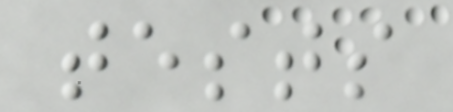tests
